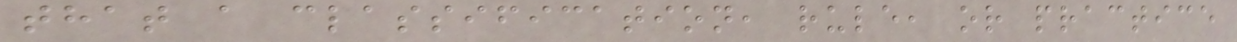that a classification, rule, or practice
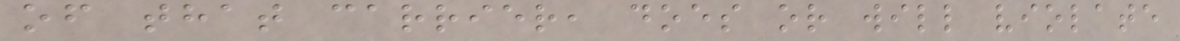of that carrier, does or will violate
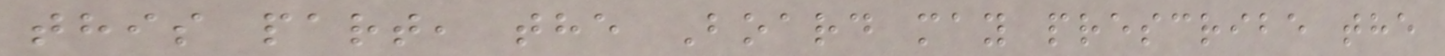this part, the Board may prescribe the
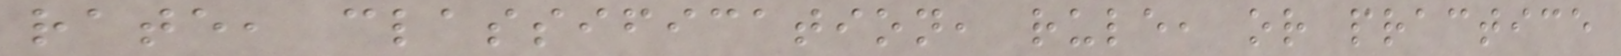rate, classification, rule, or practice
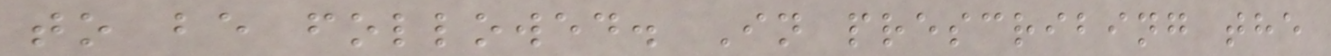to be followed. In prescribing the
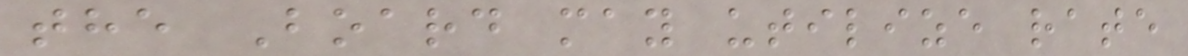the Board may utilize rate
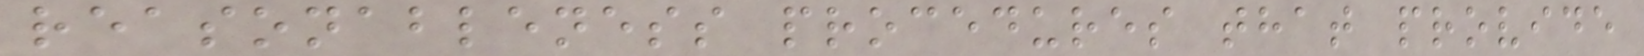reasonableness procedures that provide
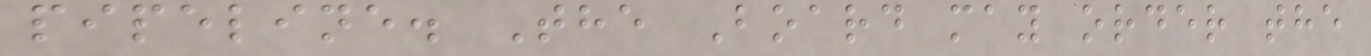pipeline. The Board may order the
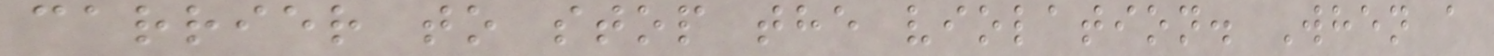carrier to stop the violation. When a
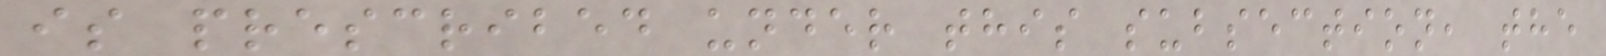is prescribed under this subsection, the
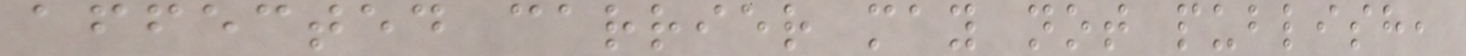affected carrier may not publish,
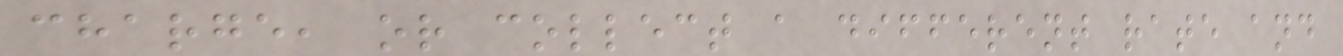charge, or collect a different rate and
